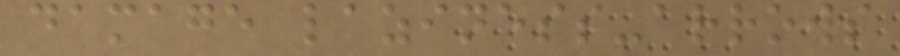damage laziness-arrows
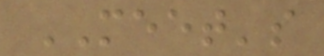MEET's
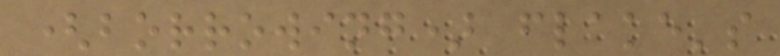(borrowing) flake's
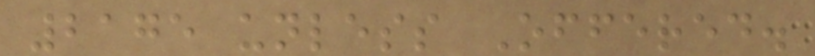2175 unless Offered.
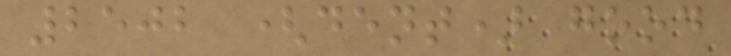2502 (dent) good
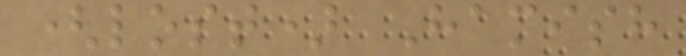(lost) Hamish
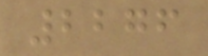2276
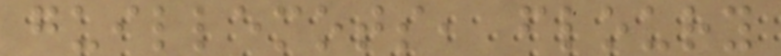guillemots, floury
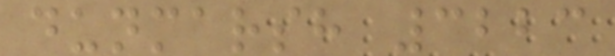dunmarsh 3223
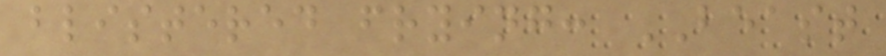blistered frying: BEAST
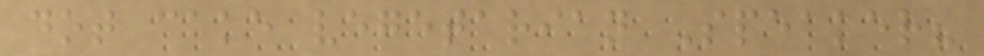dot cake vegetarian Speaker?
